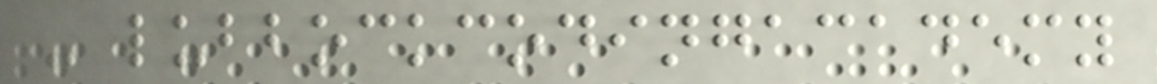- lubbockcodingacademy
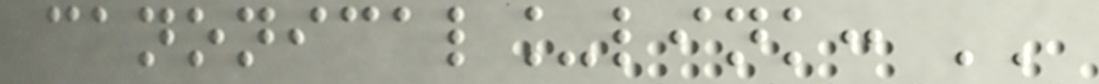canonical_link: ''
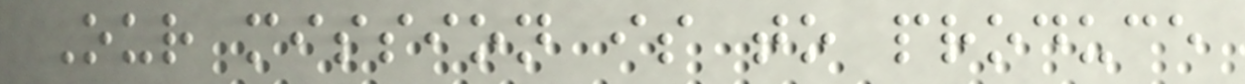Our mission is to produce
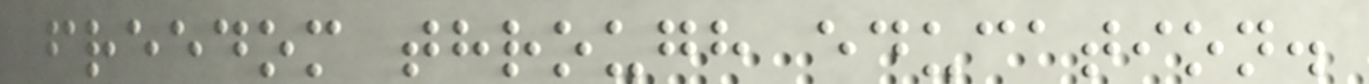freedom through education.
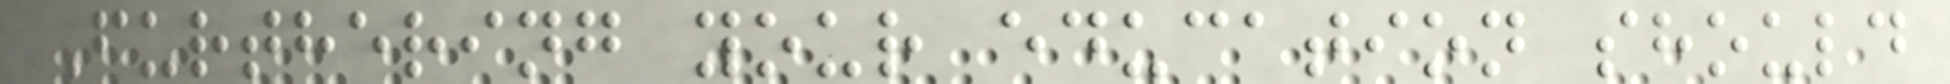Furthering your education should
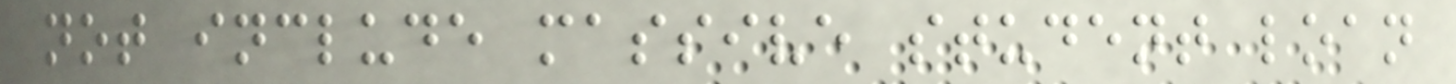not include massive student loan
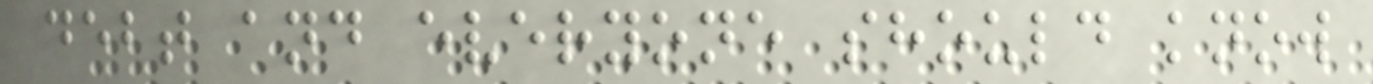debt and everyone should know
